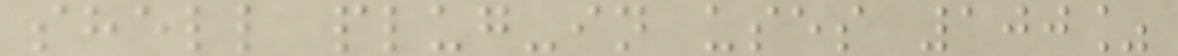shell plug-in uses 100%
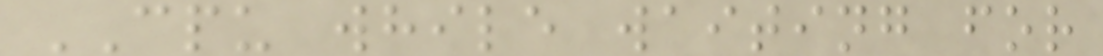CPU while waiting for
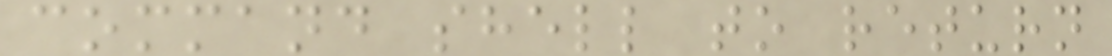command shell to return
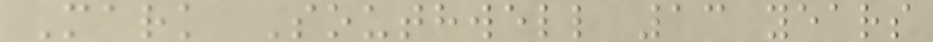Mark Southwell 13 years
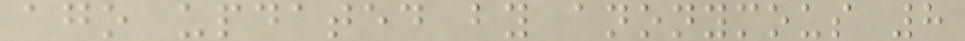ago updated by anonymous 8
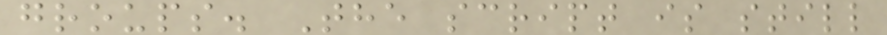groups. The script is still
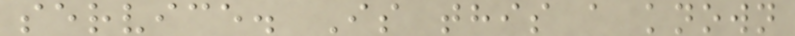service. Is this a known
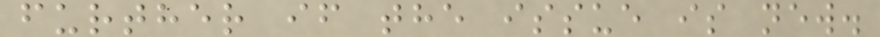further if the issue is new.
